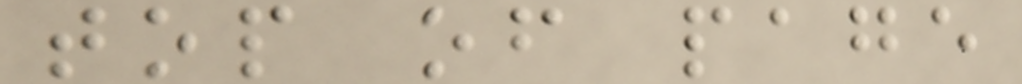top of page
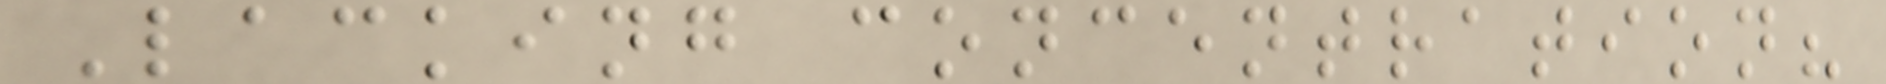Lacking concentration?
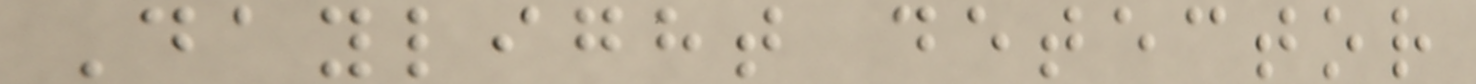Daylight detector
